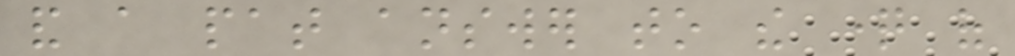and a pat answer to the question of
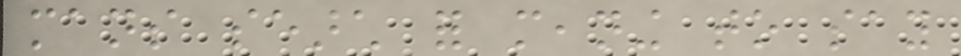mans search for meaning to say
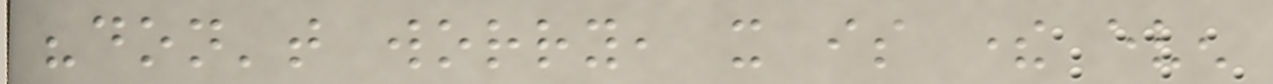"don't worry, it is there even
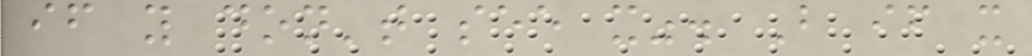if you don't see it". But if it
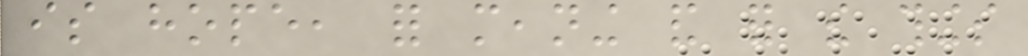is hope, for meaning and for the things
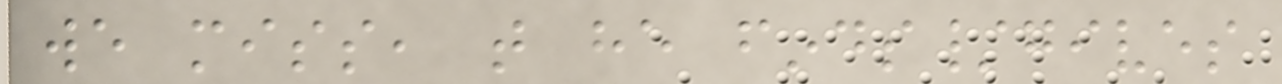we miss, that he finds/gives
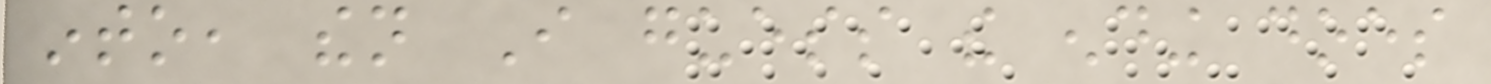into, then I guess the ending does
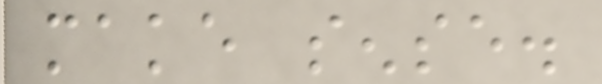make sense.
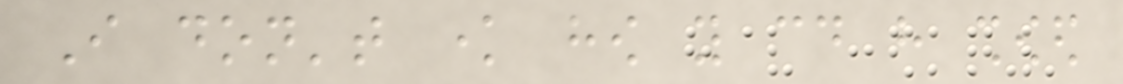I don't know how you could have showed
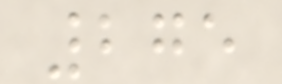275
